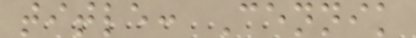title: Cennik
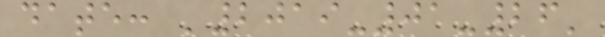date: '2019-01-26'
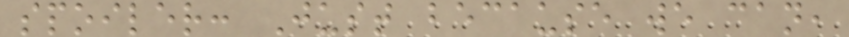spoiler: Just because we can,
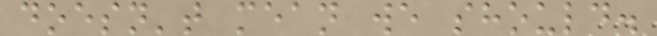doesn't mean we should.
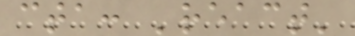cta: 'react'
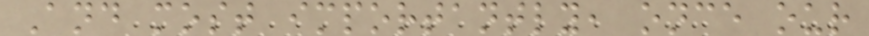And most importantly, once our
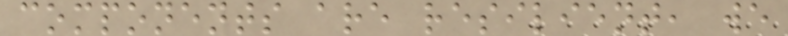components are resilient, we
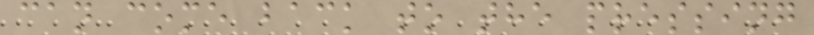can come back to the pressing
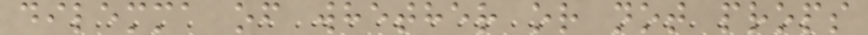dilemma of whether or not props
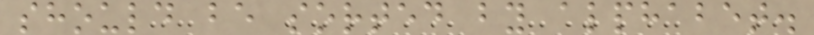should be sorted by alphabet.
